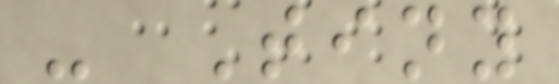- Tiny
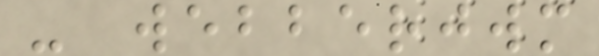- webberjwm
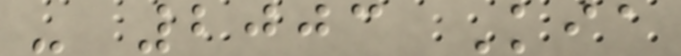- 2003 Kia
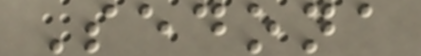Sedona
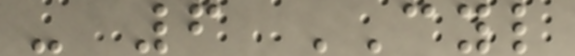- 6 CYL
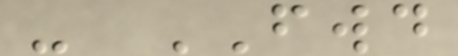- FWD
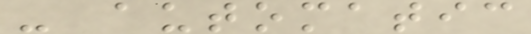- automatic
